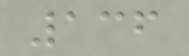136
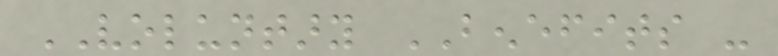VOLUNTARY BENEFITS -
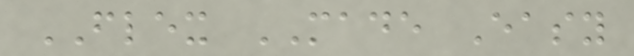FLEX MADE Easy
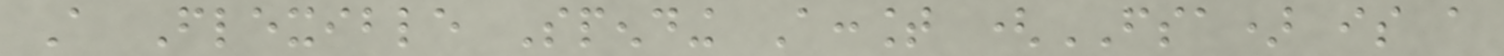A Flexible Spending Account (FSA) is a
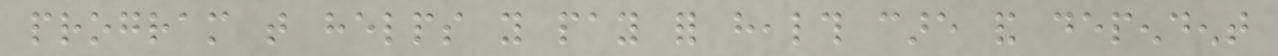program that helps you pay for health care and dependent
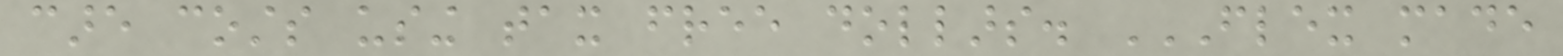care costs using tax free dollars. FLEX MADE
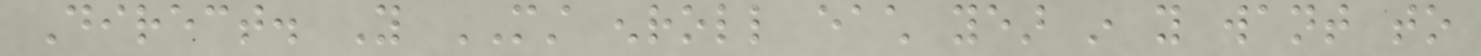Direct. You MUST enroll each year in you want to
